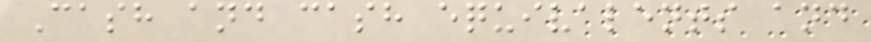Cash and cash equivalents and
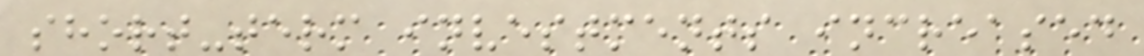short-term investments increased
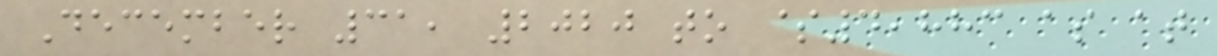December 31, 2020 to $4,883 as at
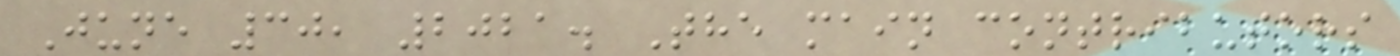June 30, 2021. The main contributors
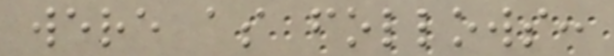were as follows:
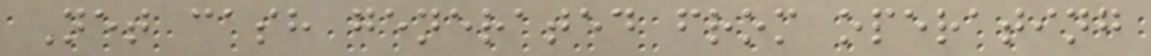Net cash generated from operating
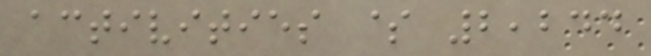activities $ 2,244
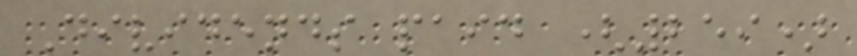Dividends paid (259)
